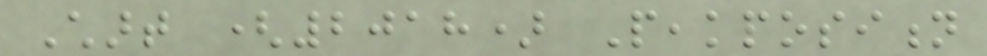Chart (2018) Peakposition
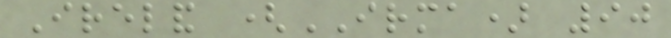Ireland (IRMA) 90
